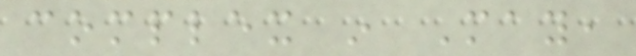complex in May,
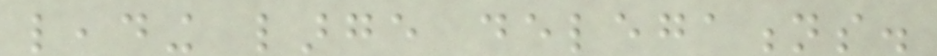leading large delegations.
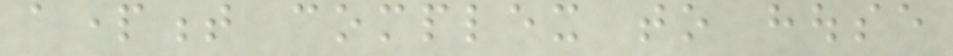apartment complex to house
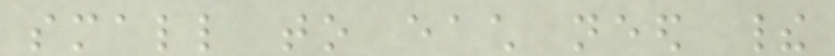small to each need their
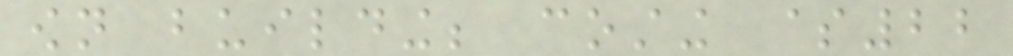own building; costing $22
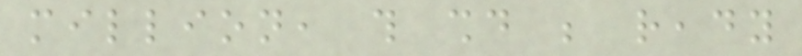million, this should be ready
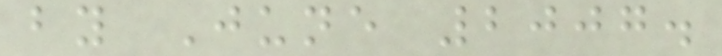by June 2007.
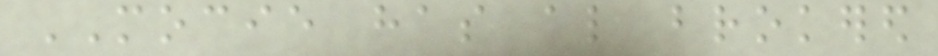MOCIE has also brokered
